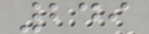249
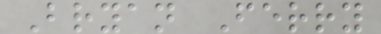Bryan Ferry
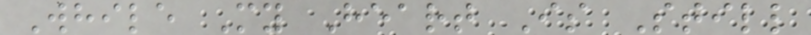While My Heart Is Still
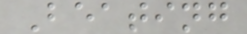Beating
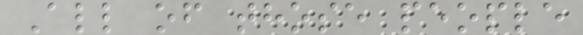All of those people
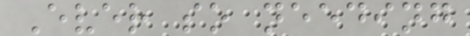Ever so needing
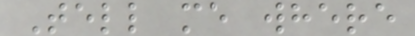Tell me where
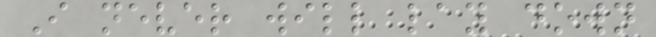I never will lay down
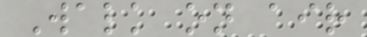Walk on air
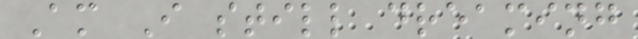Am I still dreaming
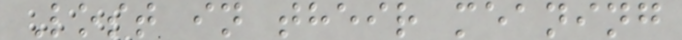Lost in their meaning
